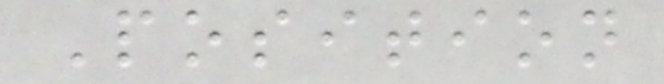Position
